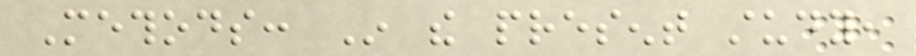Methods: In the present study,
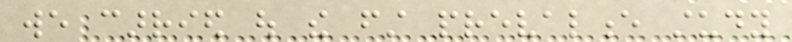we carried out the first prevalence study
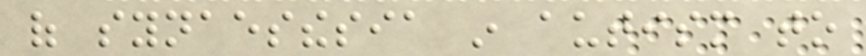of synaesthesia in autism to
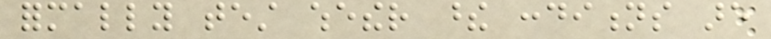formally test whether these conditions are
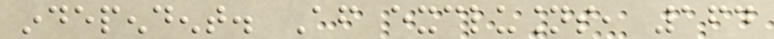independent. After exclusions, 164
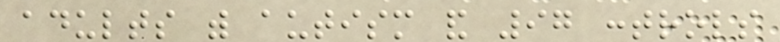adults with autism and 97 controls
